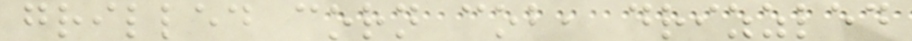grilled corn cob, drizzled
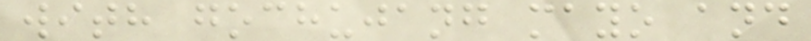with gochujang mayo and
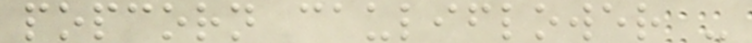popcorn cauliflower -
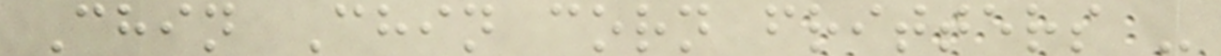Chin Chin corn fritters -
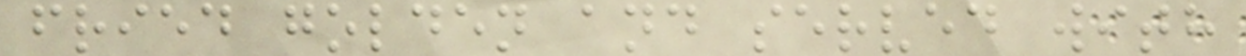fried golden and served with
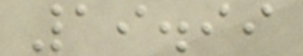19.99
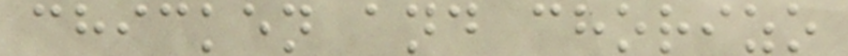chicken and chorizo
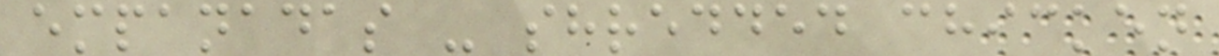empanadas - shredded chicken
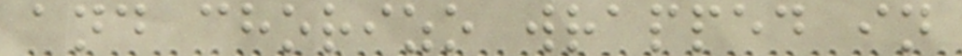and chorizo wrapped in
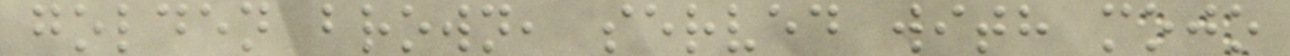golden brown, served with mojo
